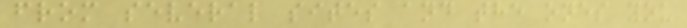from several sites and the ones you
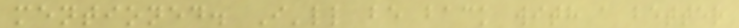mentioned. I'll be back with a better
